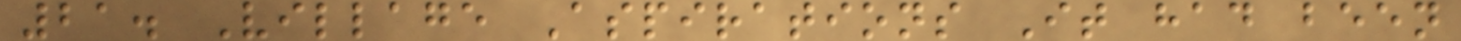21. Village Aspirations It had been
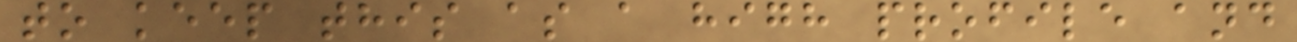to keep this as a high profile and
